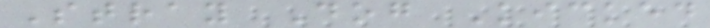Stray Dog Kicked
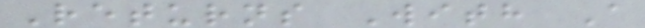Returns With A
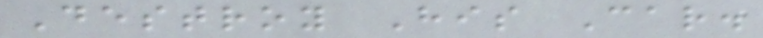Destroy His Car.
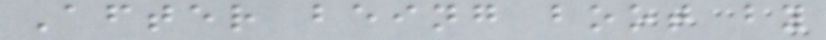After being boot by
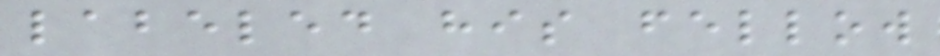labeled his fellow
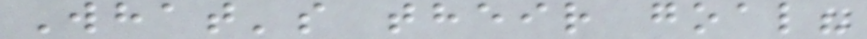What's their goal?
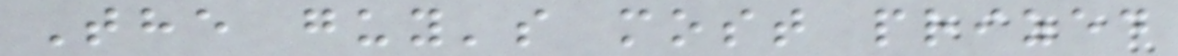The guy's most prized
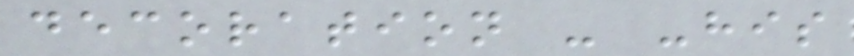decoration - -his
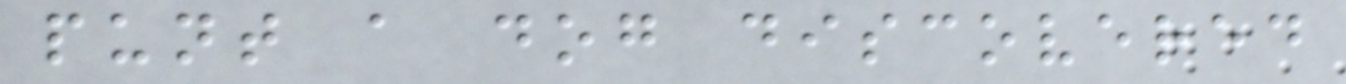punt a dog discovered
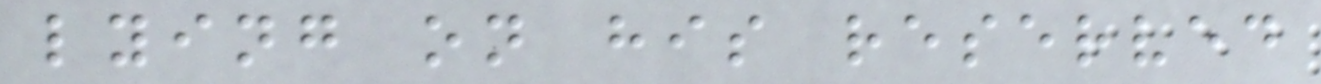lying on his reserved
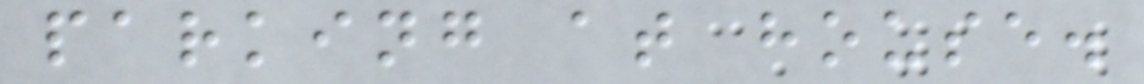parking at house.
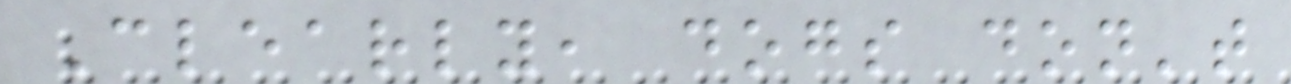Clearly, dogs don't
